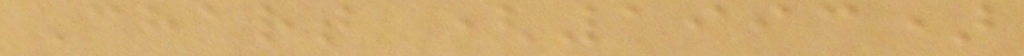Chart (1993)
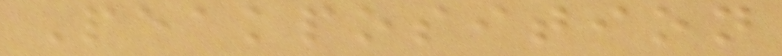Peakposition
